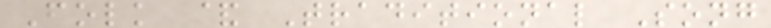Folk & Traditional Song
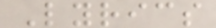Lyrics
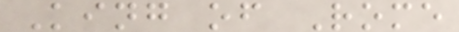King of Rome
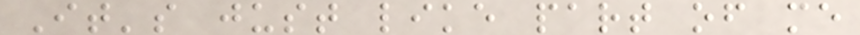It's just like part of me
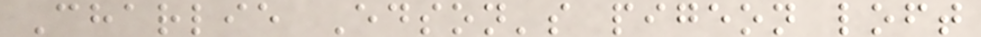Charlie Edson's pigeon loft
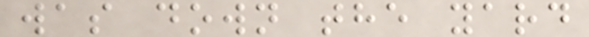was down the yard
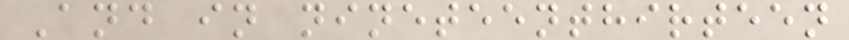And in nineteenthirteen
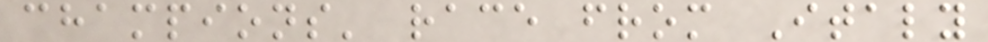champions' race from Italy
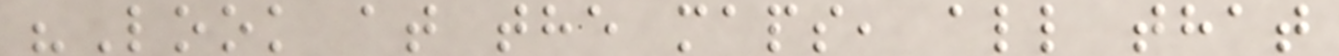"Look at the maps, all that
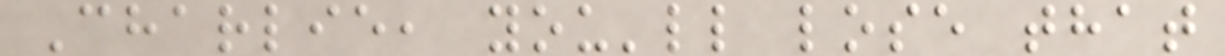Charlie, you'll lose that
